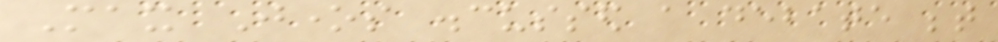Max Jones discussed a debate between
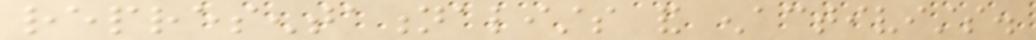representationalists and enactivists.
